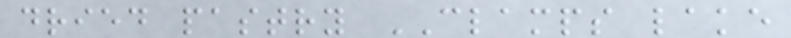dried pastry CLAMPS lake
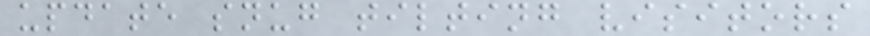update snug tilting visitors
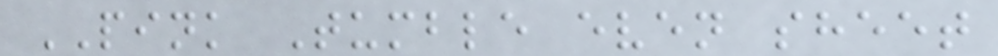PINK Tumble even sheet
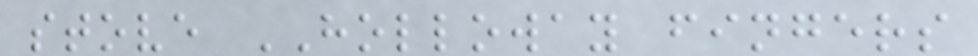stove HOLLOWAY fingers
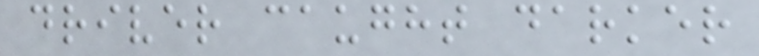driver caught darker
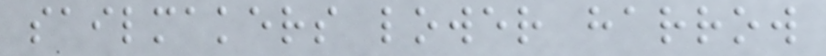sailmakers lower harrow
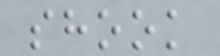shook
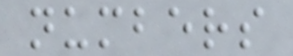numbers
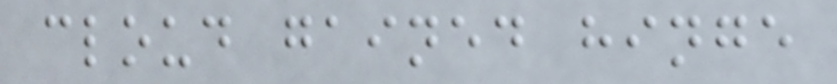cloud gained hinge
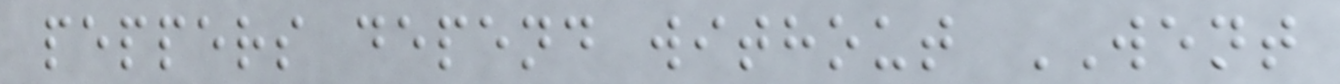peppers depend without WENT
